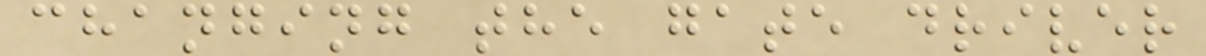changing the gate driver
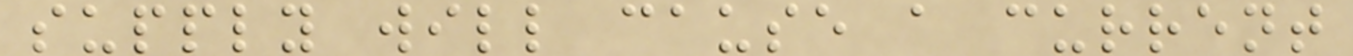supply will cause a current
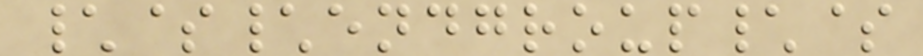\$\endgroup\$
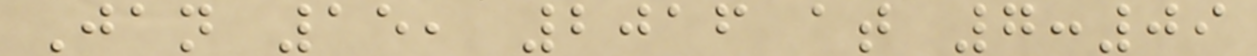Jan 15, 2016 at 7:09
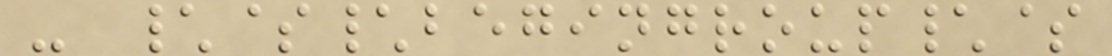- \$\begingroup\$
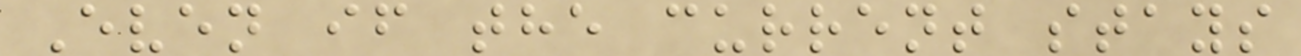Even if the current stays
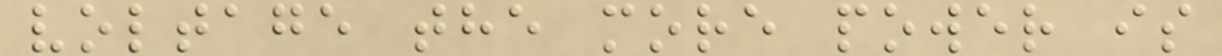voltage the more power is
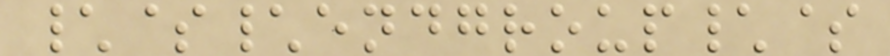\$\endgroup\$
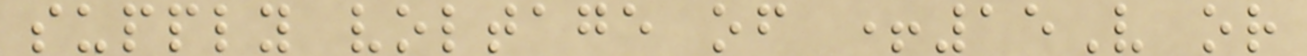supply voltage of +15V or
